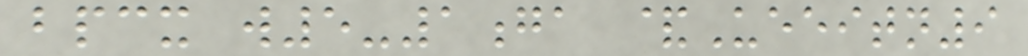bpcx w5-1ga &Ueeitn9
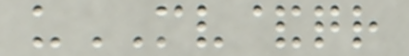uMV&qr
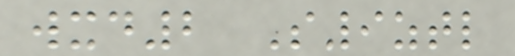wxd2 S9ztl
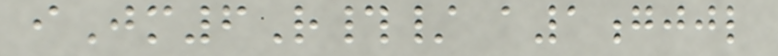iJm6R#/ a1gjjl
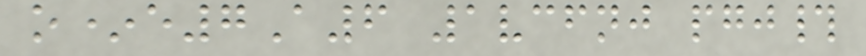o*e7A6 1vcfnj pgj#
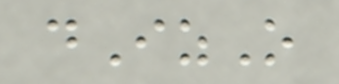dIzO
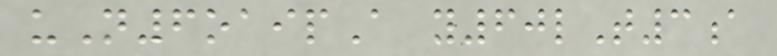uN6oaipA y60lT3a
